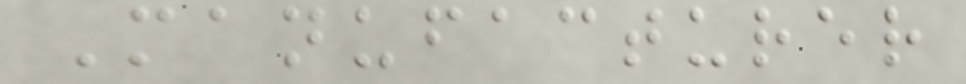Manufacturer
